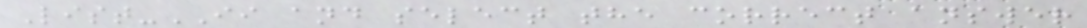List-II and select the correct answer
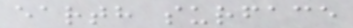earth surface
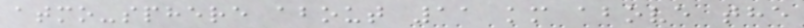atmo-sphere about 11 km above the
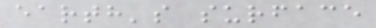earth's surface
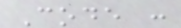Code :
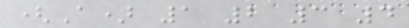(A) 1 2 3 4
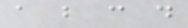a b c d
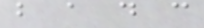b a d c
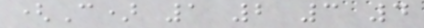(C) 1 2 3 4
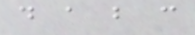d a b c
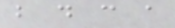b d c a
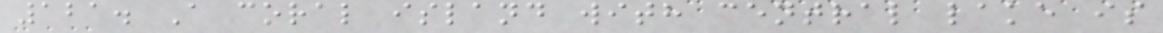121. A coral island with central lake is
